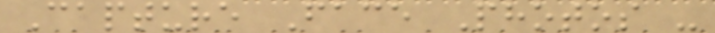Capture Face Photos -
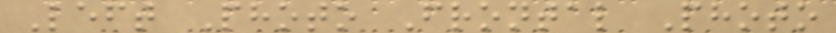Left Photo Frontal Photo
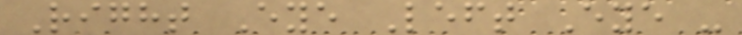Right Eye Left Eye -
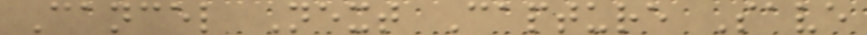Cancel Next Capture Save
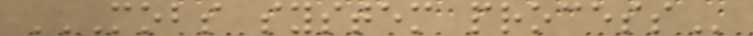MOBS SYSTEM PROCESS
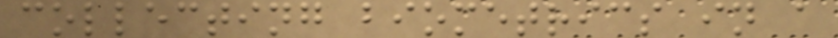collecting biometrics in a
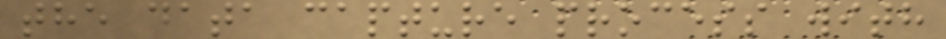the data capture process with
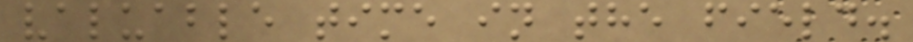valuable time in the field.
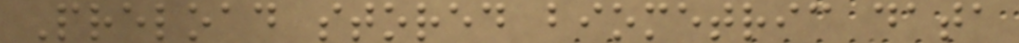Preload stored biometric data
